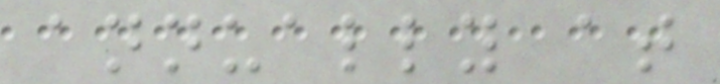annually at
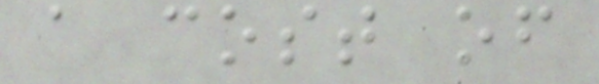a cost of
